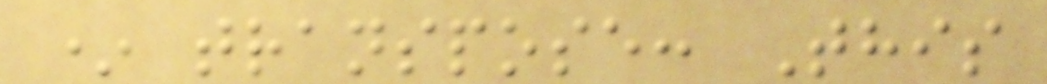* transpose: This
